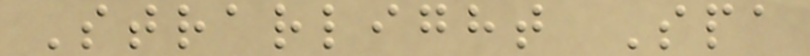Strarlight Spa
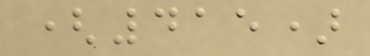(415)
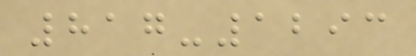817-1293
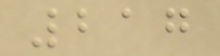217
